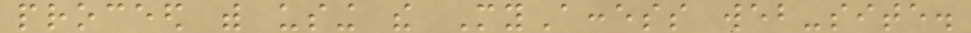proceed with using the MyAccess web-site.
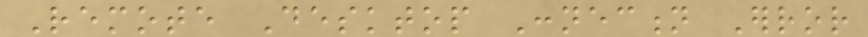Remote Desktop Connection Error
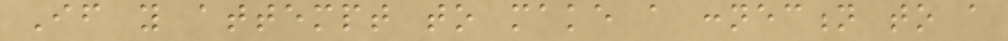If you attempt to make a connection to a
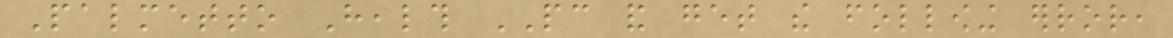Palmetto Health PC and get the following error,
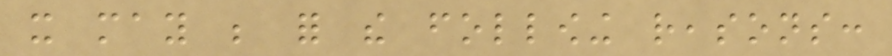it may be for the following reasons:
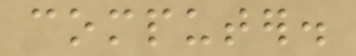computer.
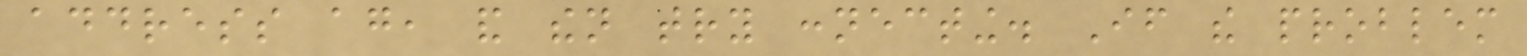address again, and then try connecting. If the problem
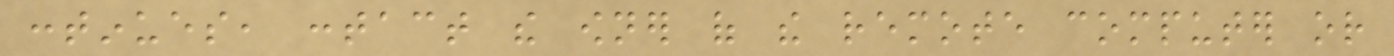continues, contact the owner of the remote computer or
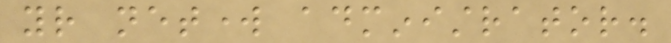your network administrator.
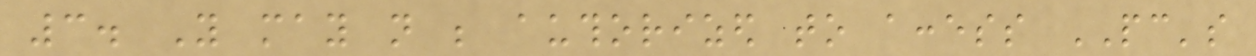3. You may not be authorized to access PC's
